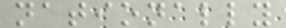nationally
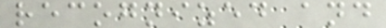recognized and
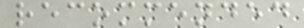recommended
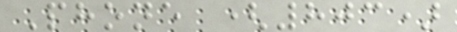Phone (803)
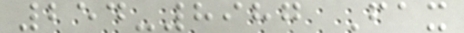254-8987 Fax
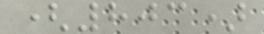(803)
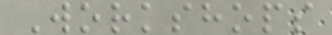Workshops
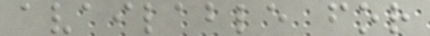available for
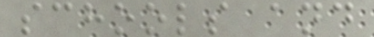schools and
